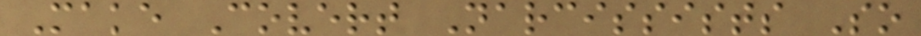Make Covert Narcissists So
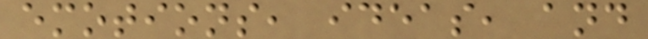emotions, ideas, and
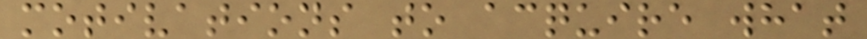motivations to acquire what
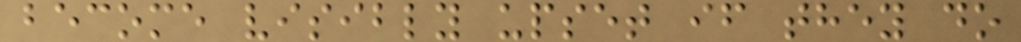become visibly upset if they do
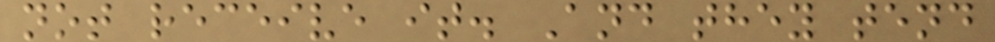not receive it. And they tend
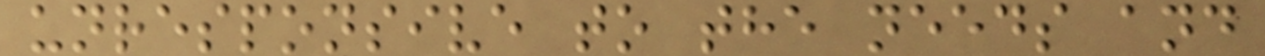unresponsive to the needs and
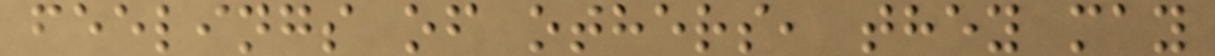feelings of others, they may
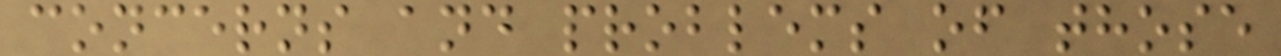concerns and problems of those
